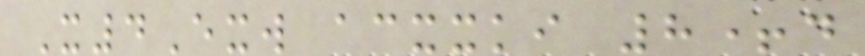X4Exw acxxki 8+d
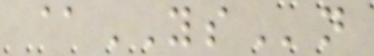@YSn
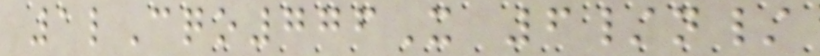1lCqo776X 6/n/
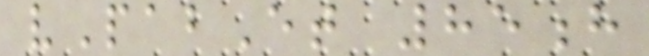vPabEt 85h
